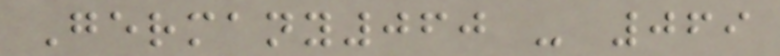Germany060 - 069
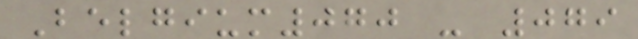Belgium070 - 079
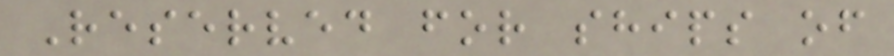Reserved for ships of
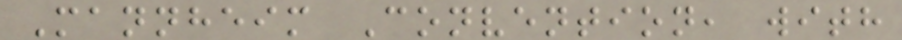Mannheim Convention, with
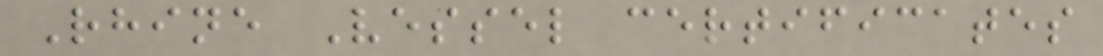Rhine Vessel certificates
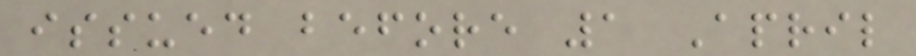issued before 1 April
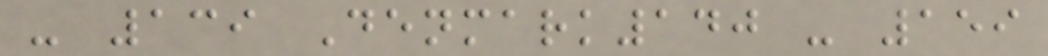- 139 Denmark140 - 159
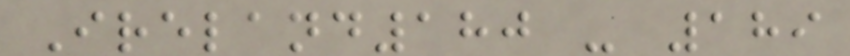Ireland180 - 189
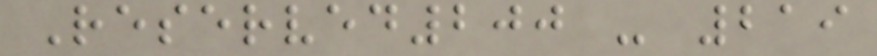Reserved200 - 219
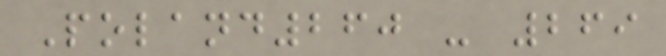Poland260 - 269
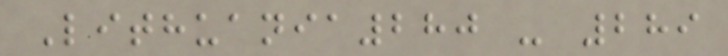Lithuania280 - 289
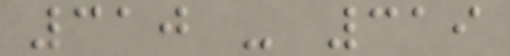310 - 319
